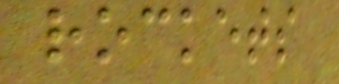rockets
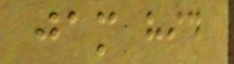jam hid
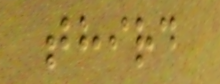third
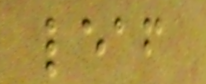leaf
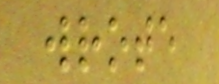wrote
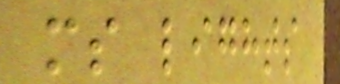ms lights
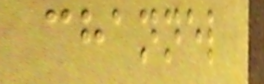channel
